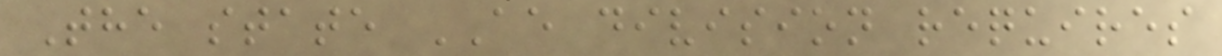The state AE division requires
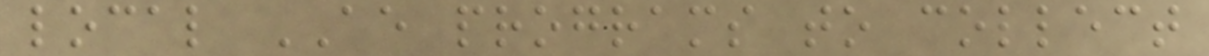local AE programs to collect
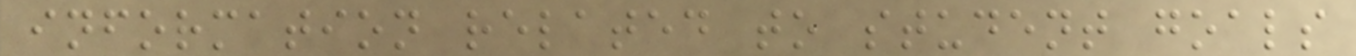information related to student goals
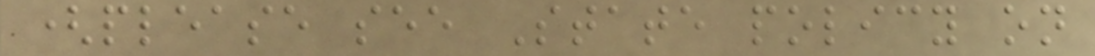(please see State policy on
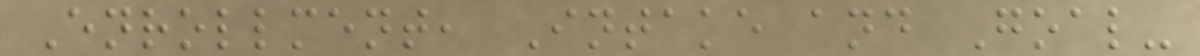Enrollment, Intake and Goal-
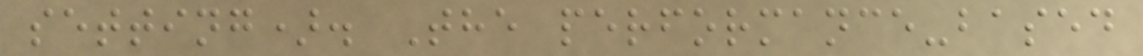setting). The performance-based
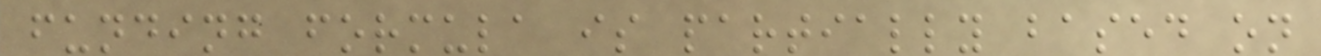funding formula is partially based on
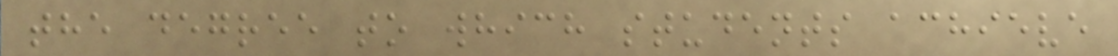the degree to which students achieve
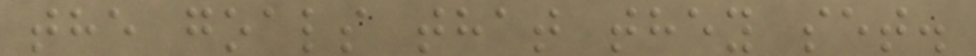the goals that they set.
